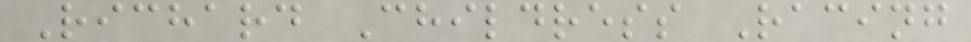Richard Childress Racing
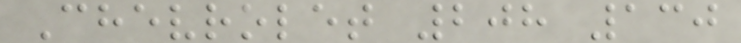Chevrolet 208 130
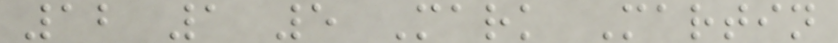12 1 5 Mark Martin
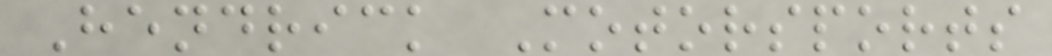Hendrick Motorsports
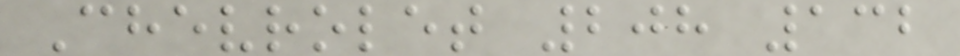Chevrolet 208 132
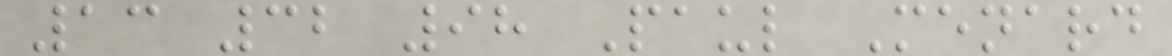13 32 98 Paul Menard
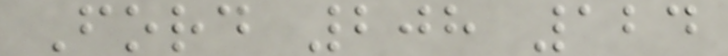Ford 208 124
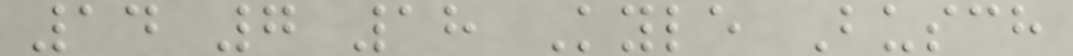14 7 18 Kyle Busch
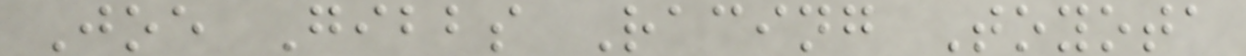Joe Gibbs Racing Toyota
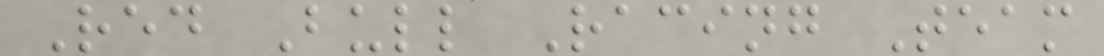Red Bull Racing Team
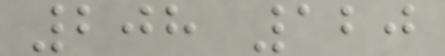208 120
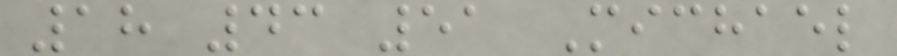18 43 51 Michael
